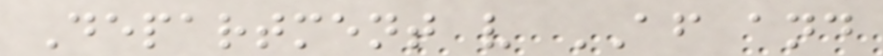Department v AF and
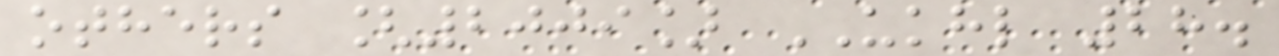others [2009] UKHL 28.
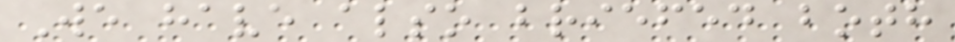We have also briefed both
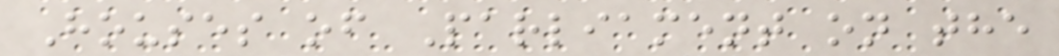Houses of Parliament on the
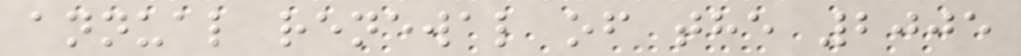annual renewal of the 2005
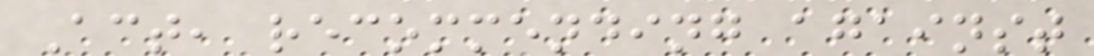Act, recommending against
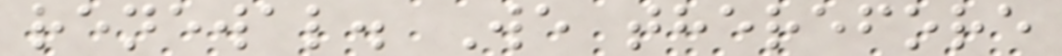renewal. We therefore
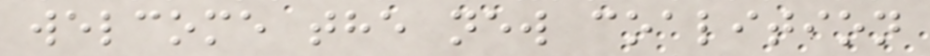welcome the new coalition
